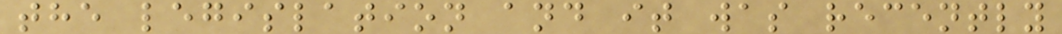the legislation and it was recently
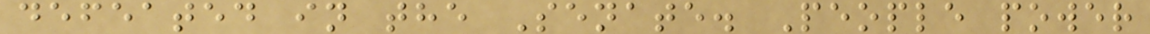defeated in the Senate. People power
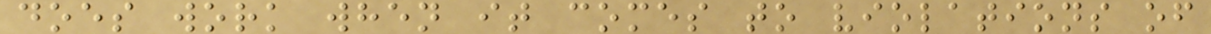does work when it comes to violations of
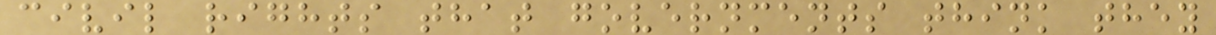civil rights that governments think they
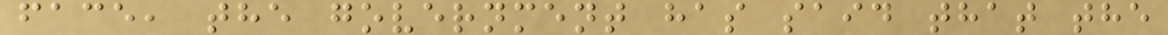face, the government has said that the
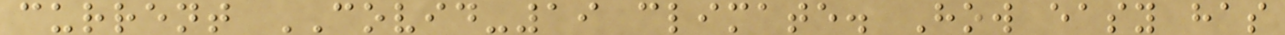current COVID-19 climate. How easy has
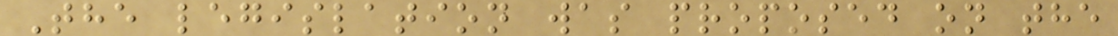The legislation was proposed on the
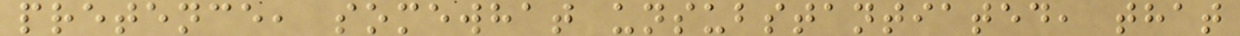pretence, somewhat unsubstantiated, that
